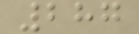287
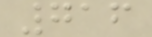716
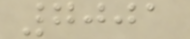7001
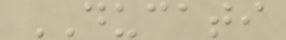DUCATI
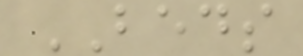BEDS
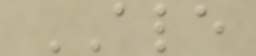ALE
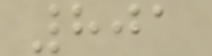801
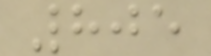805
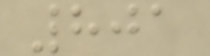801
